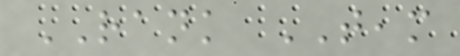RANK TEAM
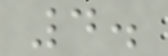4.
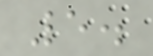5.
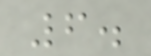6.
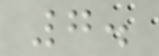7.
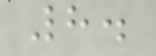8.
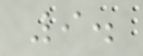9.
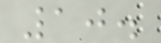10.
